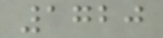1720
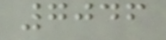7046
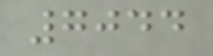7044
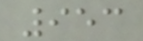953
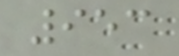953
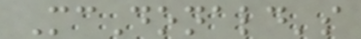McDonald's
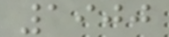1900
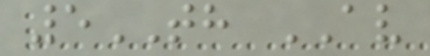5TH AV
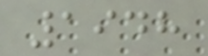1948
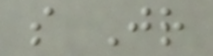s Jr
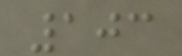103
